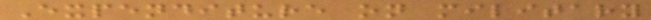Expenditure on military
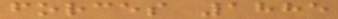forces 1885
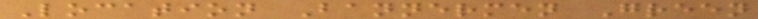Location Bannermen Green
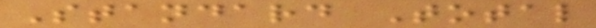Standard Total
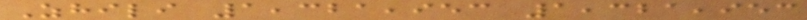Zhili 1,321,953 1,321,953
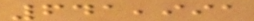641,991
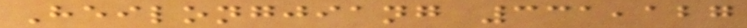Heilongjiang 331,127
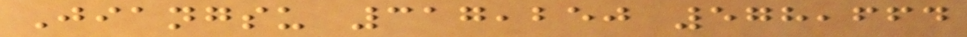Jiangsu 317,250 578,664
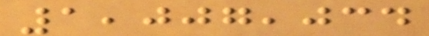1,007,034
